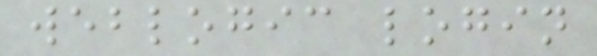weblogic login
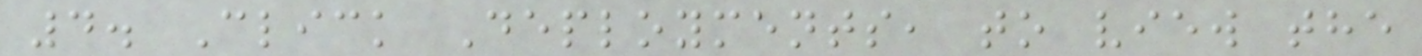4. Click Deployments, to view the
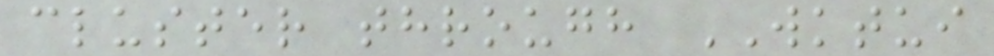cluster through WKTUI
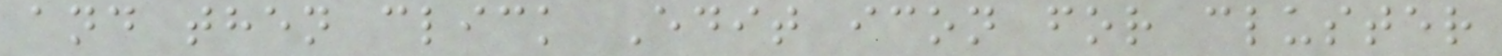and then click Edit icon for cluster
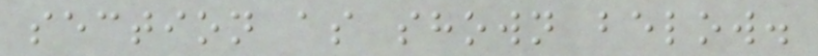section as shown below.
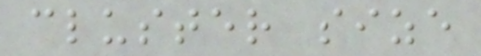cluster size
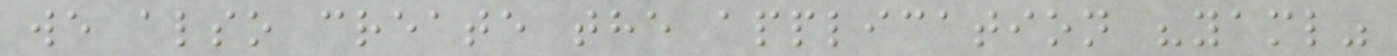we also create the application "yaml"
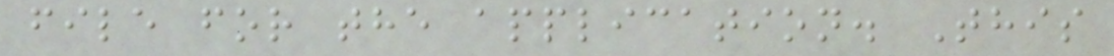file for the application. This
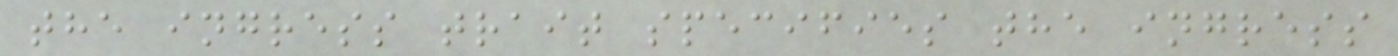the ingress trait specifies the ingress
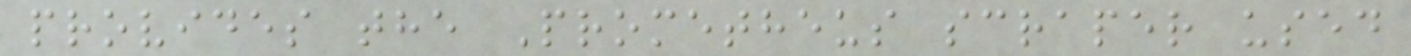provides the Prometheus scraper used
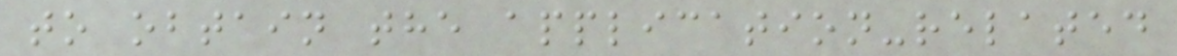to obtain the application-related
